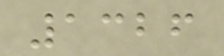1326
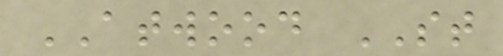ATWOOD ST
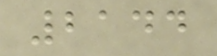2144
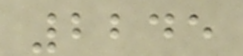2245
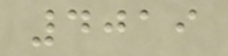4019
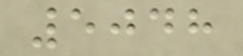5048
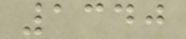1340
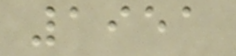1951
